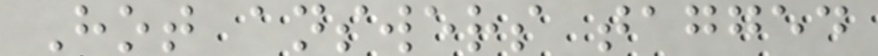Hot answers tagged
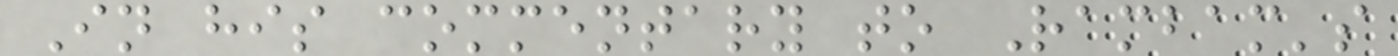In his commentary to Rambam's
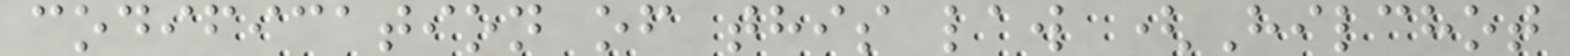codification of this law (Hilchot
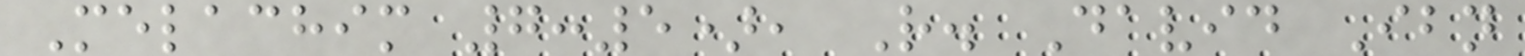Melachim 7:5), R. David Ibn
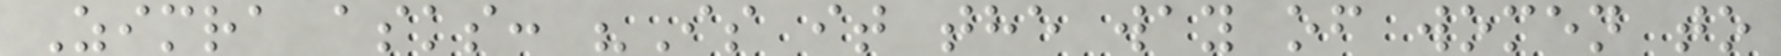Zimra asks: "Is it the way of women to
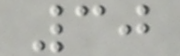30
